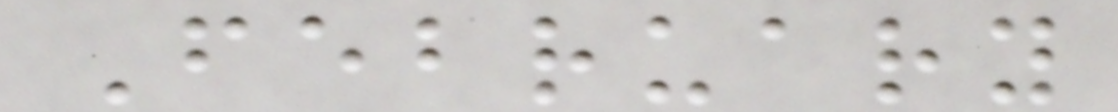February
